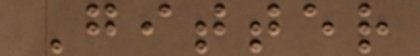Gitter
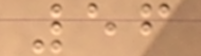56
